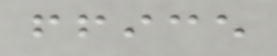ffice
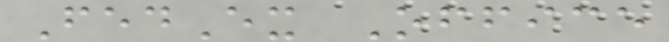FedEx Office
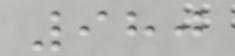980
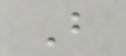B
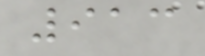913
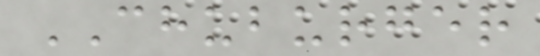CHUBURGER
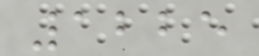1225
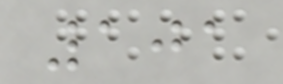101
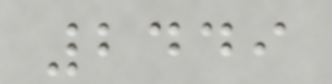2449
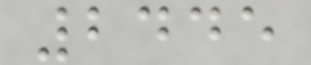2445
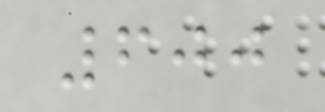600
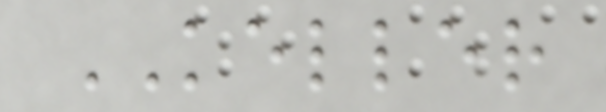KELLER
